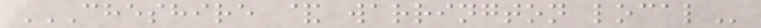CHESHIRE & WARRINGTON LOCAL
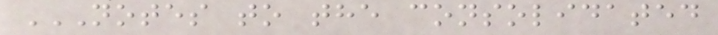NOTES TO THE CONSOLIDATED
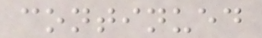continued
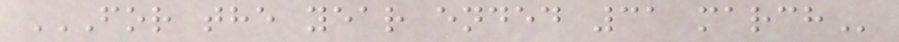FOR THE YEAR ENDED 31 MARCH
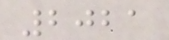2021
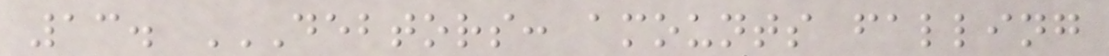13. DEBTORS: AMOUNTS FALLING
